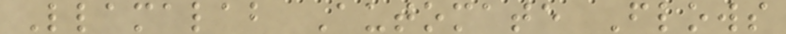Llamalab Automate Flows
